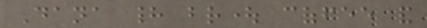Dana had brought coffee and
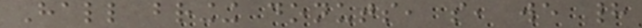Hall bringing donuts, so, we had
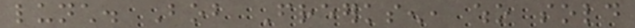lunch. Bob Freerksen, who sold
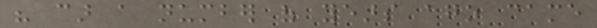his car a number of years ago came
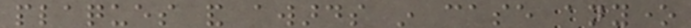plaques and awards in case anyone
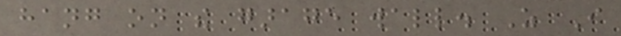hang on the garage wall. As I
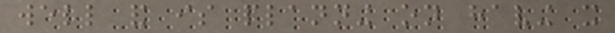well and is planning on having it
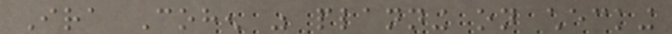Ira Cohen was planning on checking
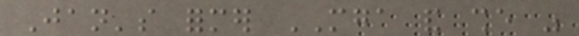Jan's former MGA and she was
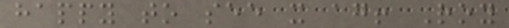happy to see it again! Roy
